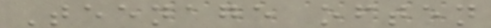Teenage often
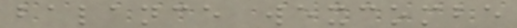balance wexcombe
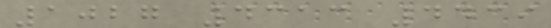1027 4313 4439
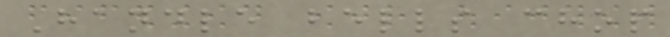Handle bells chop
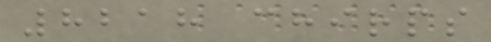8218 chirps
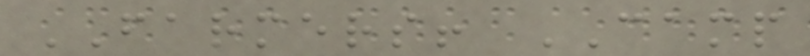FARMERS! CAMP
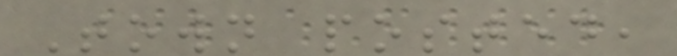Town posted,
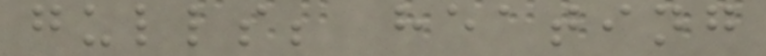gulls; heating
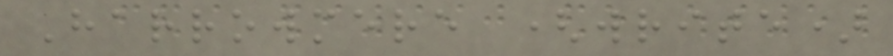Harrowmere (write)
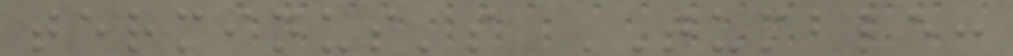terminus's TUMBLE:
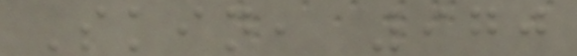Skin, 970
